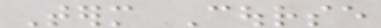Term Course
